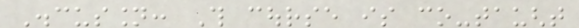Discussion: This course is co-taught
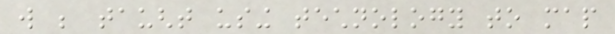will be taught using technology to map
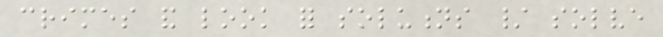crimes and look for solutions / solve
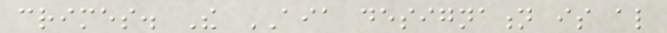crimes. The AIA designation is also
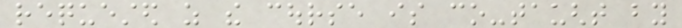requested as the course is co-taught by
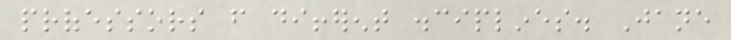professors from different disciplines. Jane
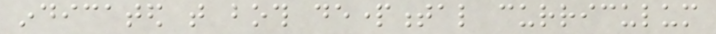indicated that both departmental curriculum
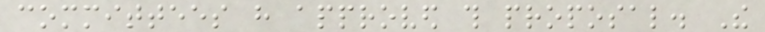committees have approved this proposal. The
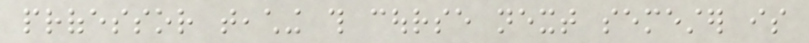professor teaching this course next semester is
